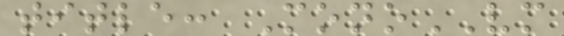title: MonoVM
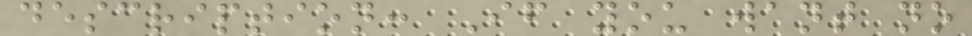description: If you want no
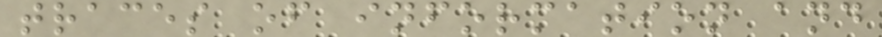traces of information and
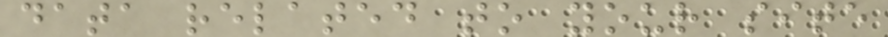data related to your site
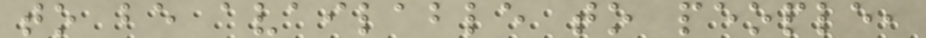to be available to people,
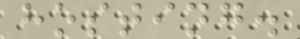hosting.
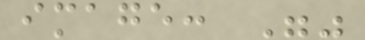image: ""
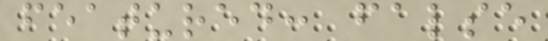featured: false
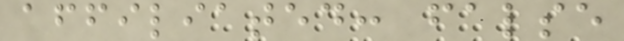affiliated: false
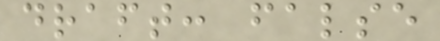draft: false
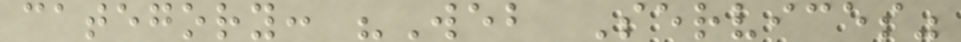category: "Web Services"
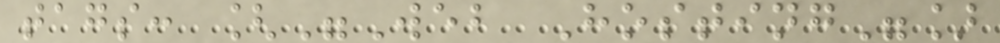tags: ["Web Hosting"]
